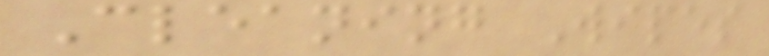Cleaning Wipes
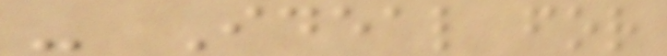- Ideal for
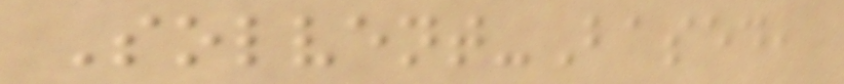Solvent-Based,
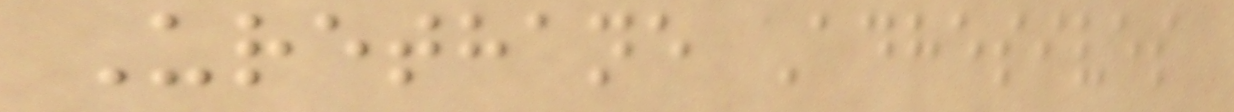Urethane Adhesives
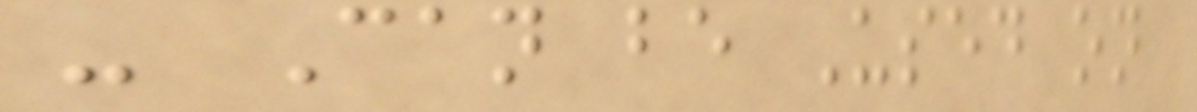- Can be Used on
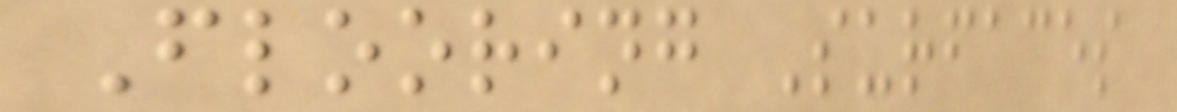Flooring Surfaces
